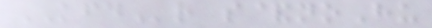KFDr s&noHu
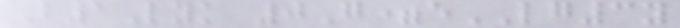B1Lyk 0G=eLG3y
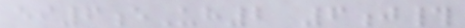ei6eUh2 6j#
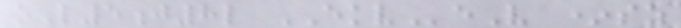oL5j8l EKVeV *sz
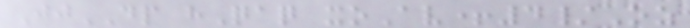JjDP hQaq xoAv+4/Oz
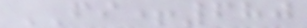FI+680
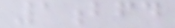1bfd
